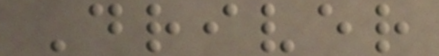Driver
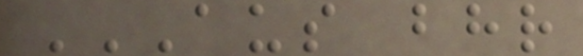AUS BHR
